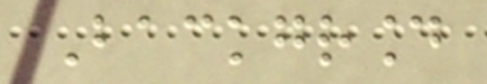Background
